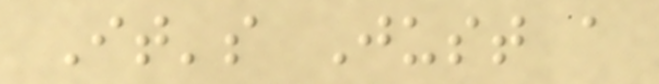It's Just a
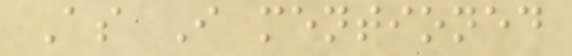As I mentioned
